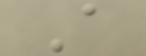A
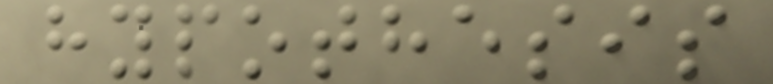hypothesis
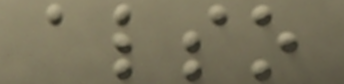also
